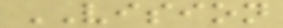VISION
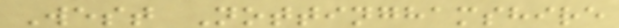West Nottinghamshire
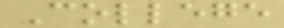College
